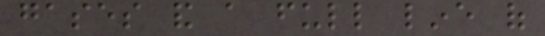gases and a full line of
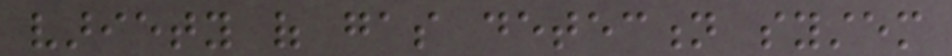variety of gas detection system
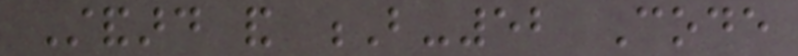Standard and B-52 Code
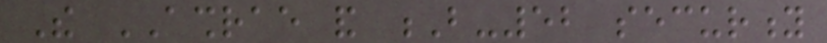The ASHRAE and B-52 security
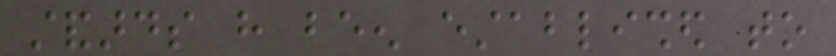standards have been established to
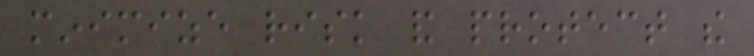minimize risk and protect the
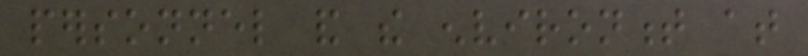personnel and the environment at
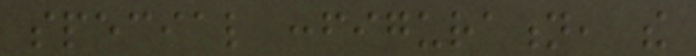special configuration, the
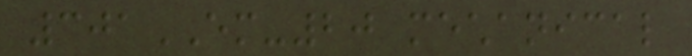301EM-20 mechanical
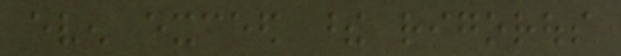even exceed these rigorous
